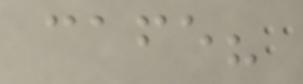cafe?
